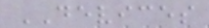DEVICES
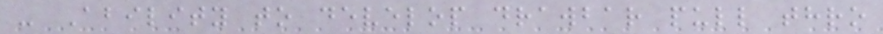- Ability to develop drawbar pull thro
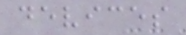devices
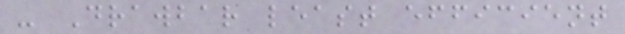- Drawbar least efficient
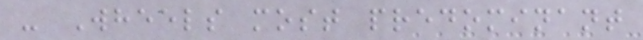- Wheels most predominant
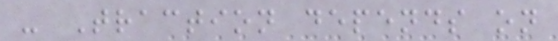- Traction depends on
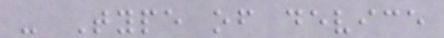- Type of device
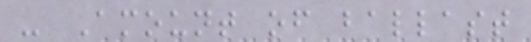- Amount of ballast
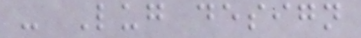- Lug design
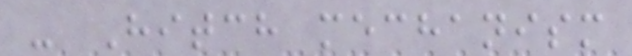- Hitch mechanism
